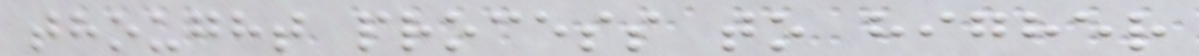thought process to higher
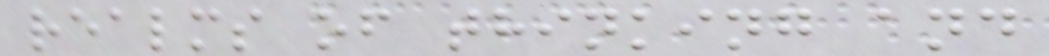realms of thinking and
